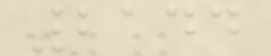2144
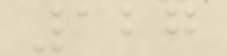127
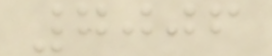7006
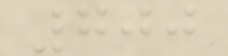700
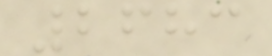2683
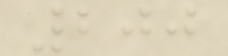200
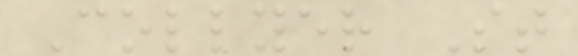Collyer St
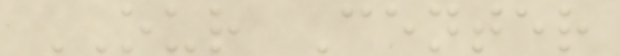OUR Center
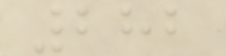282
